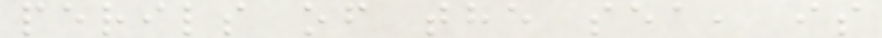perils of the sea, is
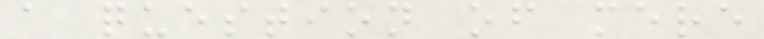a question of mere
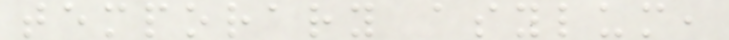temporary asylum,
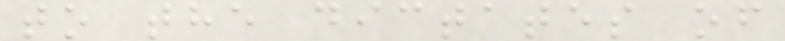to the dictates of
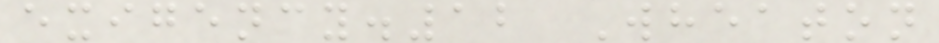exigency.12 Wheaton
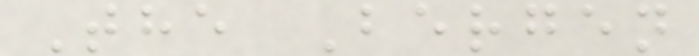The Bergen
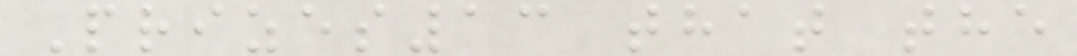Prizes13 that the
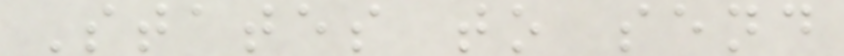States to send
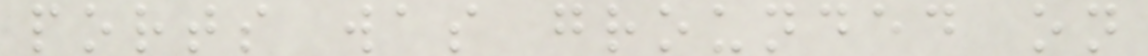ports was grounded on
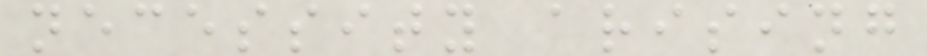necessity arising
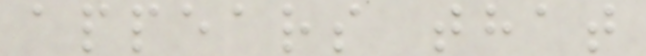appears that
